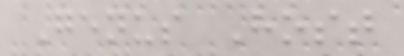Genus Host
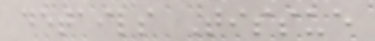details Tissue
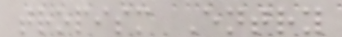tropism Entry
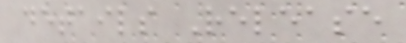details Release
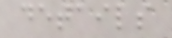details
